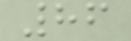86
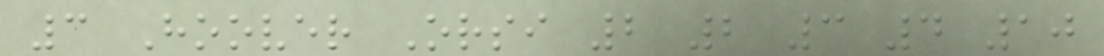3 Hoover Orsi 2 2 3 4 10
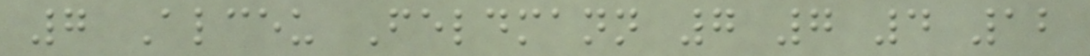7 Alceu Feldmann 7 7 4 12
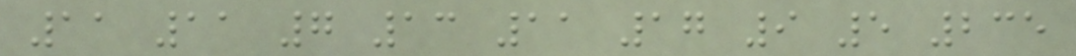11 11 7 13 11 17 9 5 235
